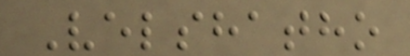Velshatho
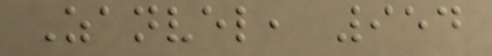Zanvel, 954
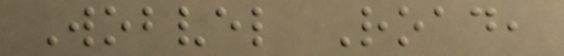Wobvel Road,
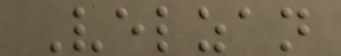Velzan
